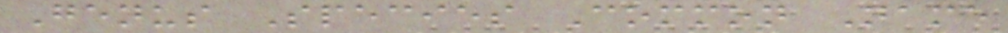Genus Species Common Name
